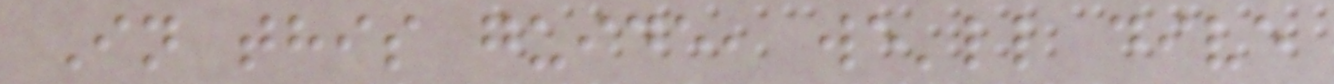In this guide, we'll dive
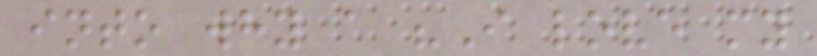into why a "I love my
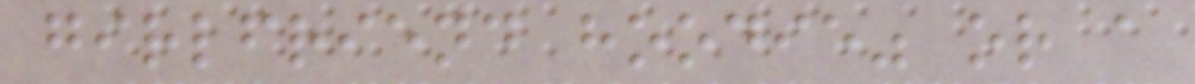girlfriend hoodie" or a
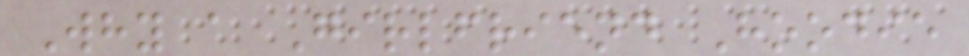Why a Girlfriend Hoodie
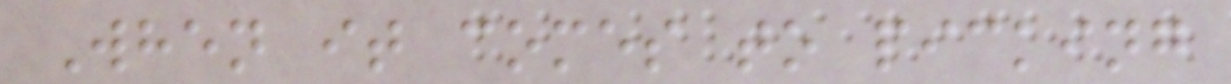When it comes to picking
